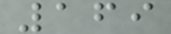169
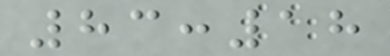83:18
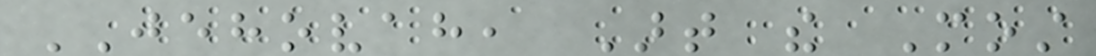JEHOVAH, Art the Most
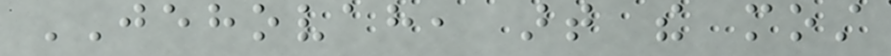JEHOVAH, art the most
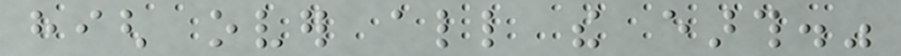high over all the earth."
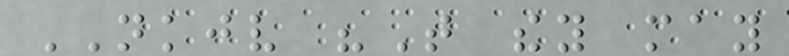NKJV "That they may
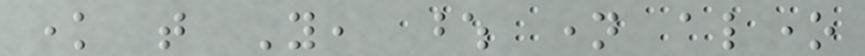know that You, whose name alone
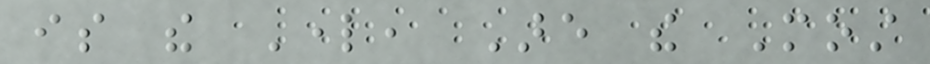is the Lord, Are the Most
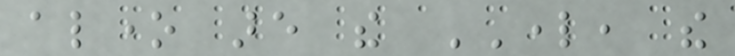alone are the LORD, the
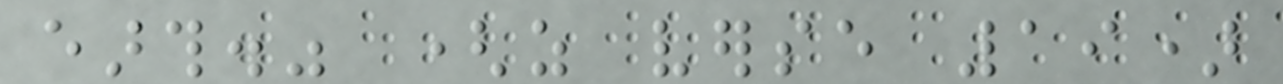earth." (as verse 19)
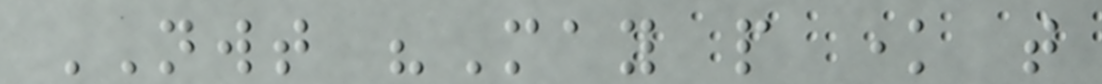NWT "May people know that
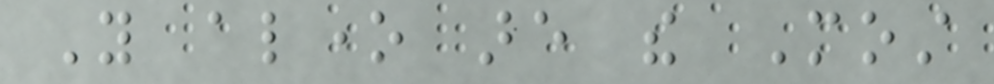You alone are the Most
